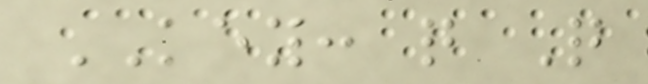KEY: q Q
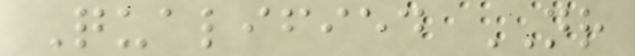Qualified NR
